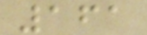161
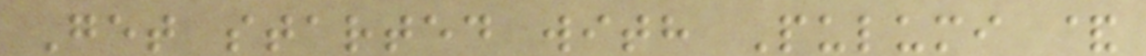Get started with Pulumi &
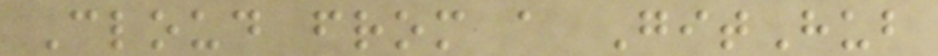Cloud from a GitHub
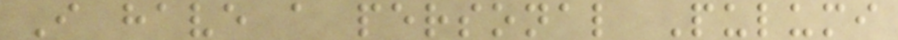I have a personal Pulumi
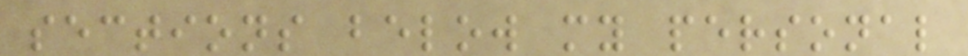sections below my personal
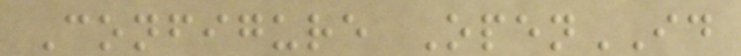Configure OpenID
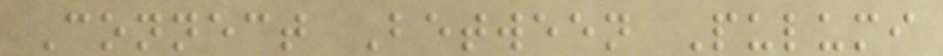Connect Between Pulumi
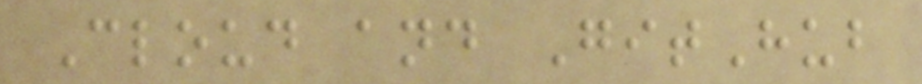Cloud and GitHub
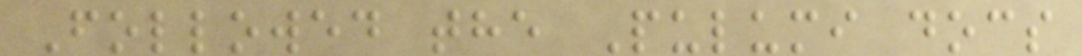Followed the Pulumi docs
